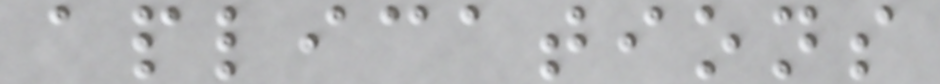aplications
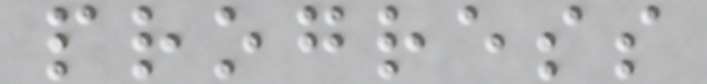progress
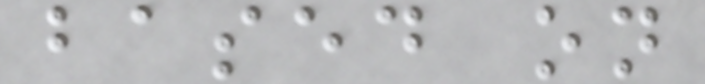based on
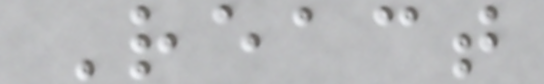React
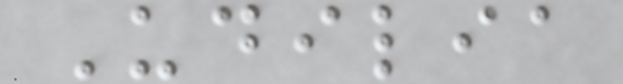Udilia
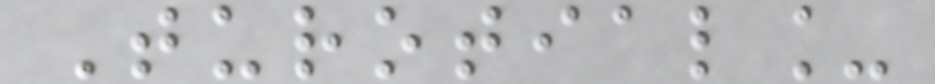Turotial_
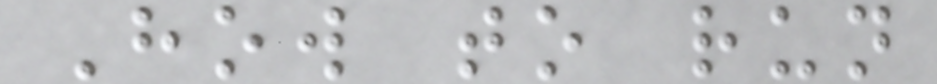How to run
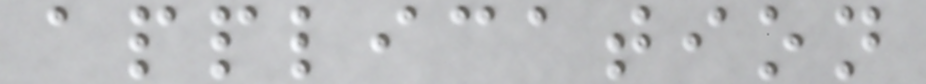application
